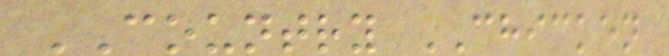COUNTRY CHICKEN
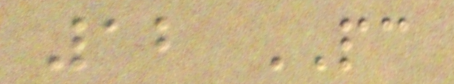12 PC
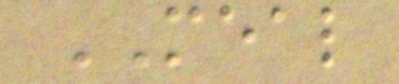MEAL
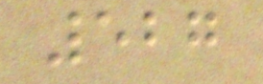527
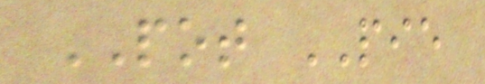POT PIE
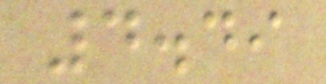4.49
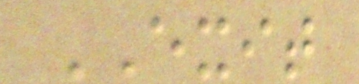EXIT
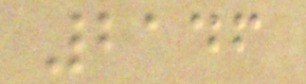2146
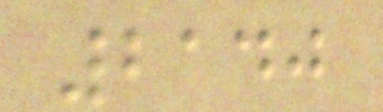2140
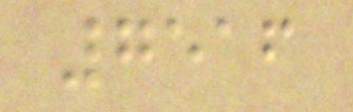7516
